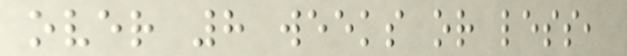over 8 weeks or less,
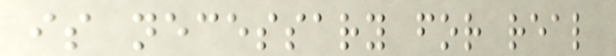is necessary for real
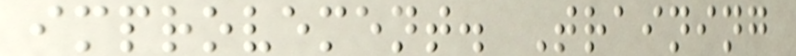improvement. Training
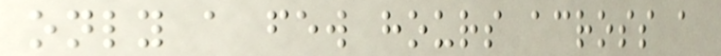only a few hours across a
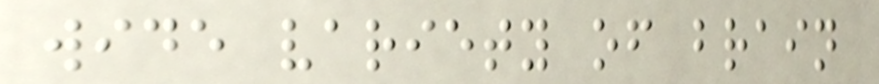wide variety of brain
